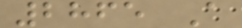2865 A
